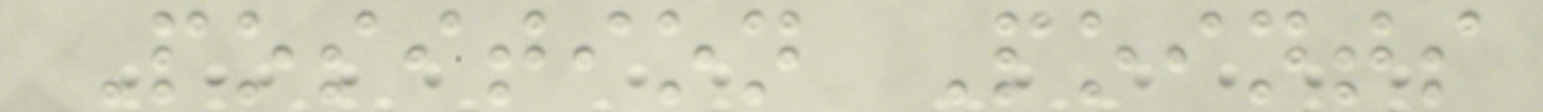Position Points
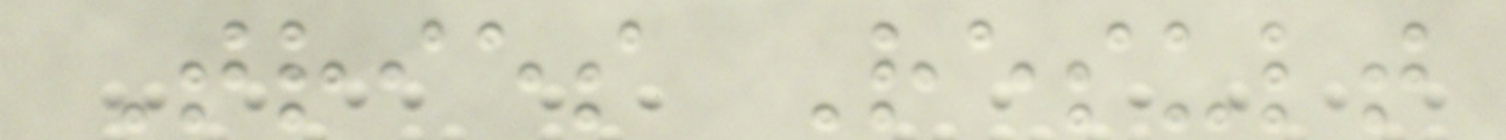Tries Result
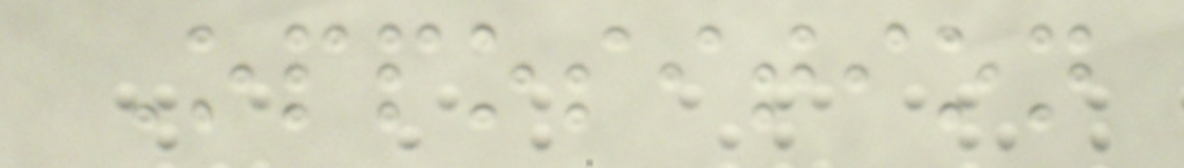Opposition
